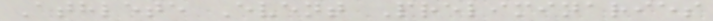Athlete Event Preliminaries
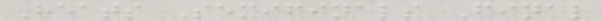Heats Semifinals Final
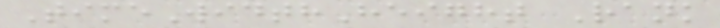TimeWidthHeight Rank
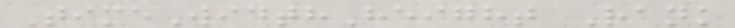TimeWidthHeight Rank
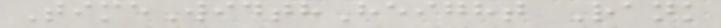TimeWidthHeight Rank
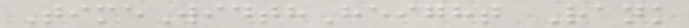TimeWidthHeight Rank
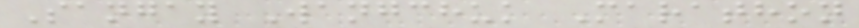Sangay Wangchuk Marathon
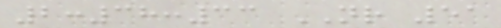2:38:33 NR 51
